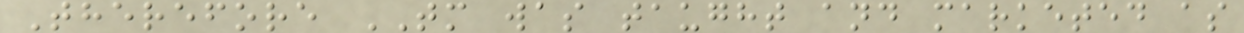Therefore TM was taught and marketed as
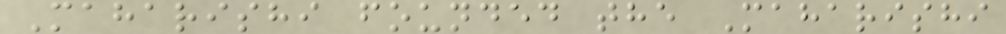Maharishi founded the Maharishi
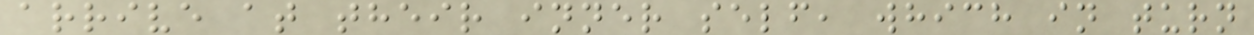arrive at their inner self, which in turn
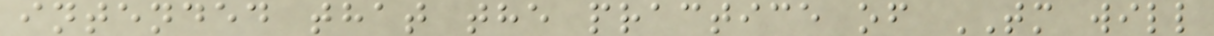intended that the practice of TM will
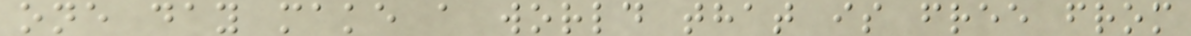one day make a world that is free from
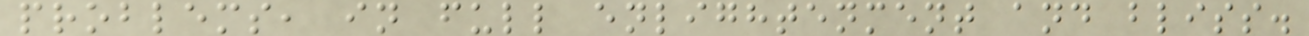problems, in full enlightenment and bliss.
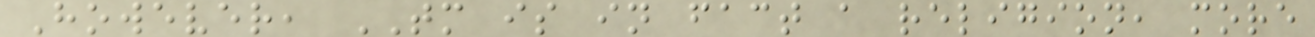However, TM is in fact a religion, more
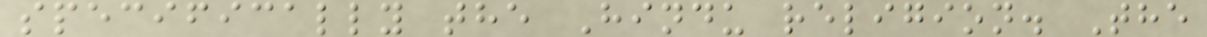specifically the Hindu religion. The
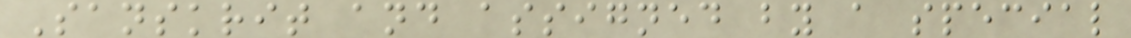Sanskrit and assigned by a special
